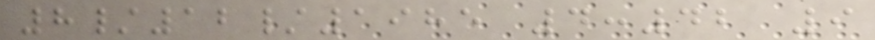8/12/1985 4:42 9
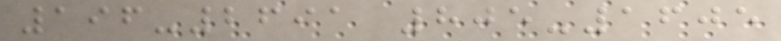196-2691 805-1605
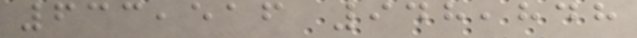633,516 948,848
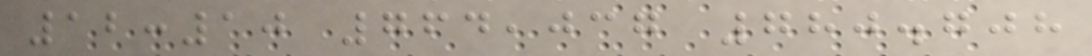12:10 764,037 780.708
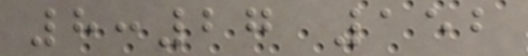8:27 152
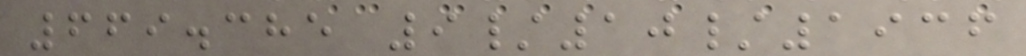669.385 9/10/1936
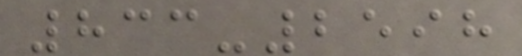833-2598
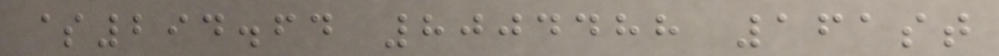$294.64 8004488 161st
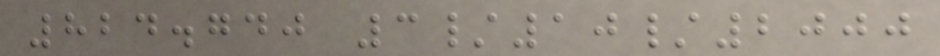824.740 3/10/2000
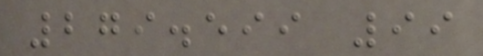279.599 99
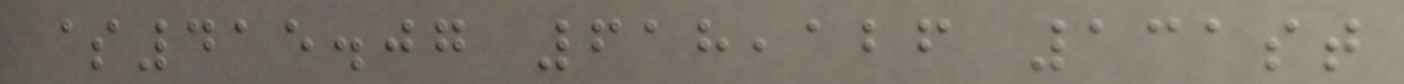$415.07 618,126 131st
